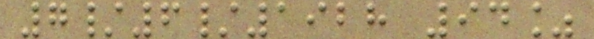7/6/1928 94%
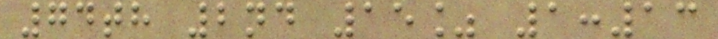74th 2nd 15% 1:13
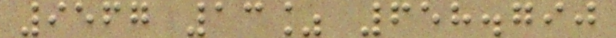9567 13% 658.790
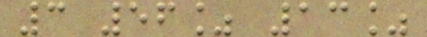3 56% 13%
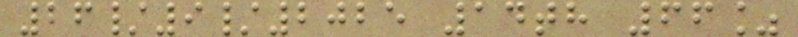26/9/2025 14th 66%
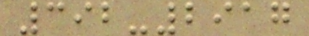392-2917
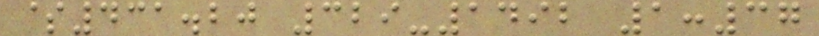$431.20 329-1492 1:37
